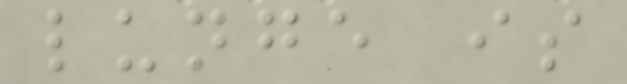lunge is
